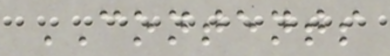CONTENTS
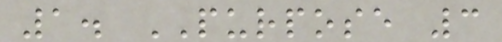1. PURPOSE 3
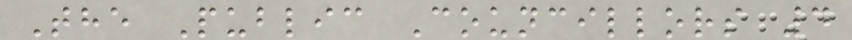The Public Councillors 4
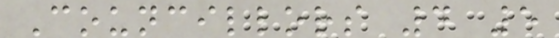Councillors 4 5
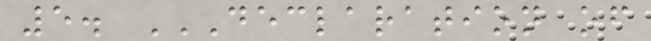5. DECLARATION OF
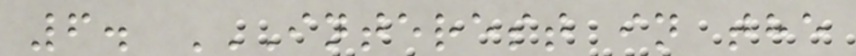6. INTEREST IN THE
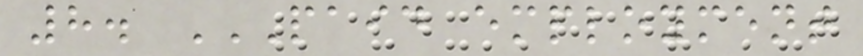8. PAID EMPLOYMENT
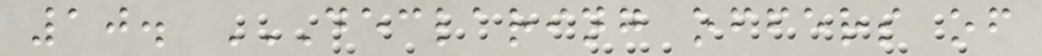10. DECLARING OFFERS OF
